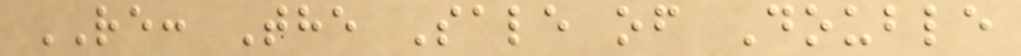RE: The Sale of Double
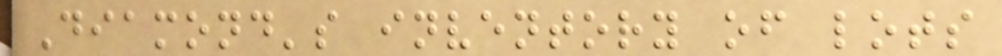Diamond's inventory of lots
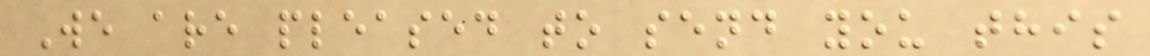We are pleased to send you this
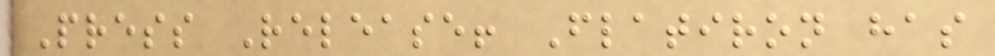Press Release! Flatiron has
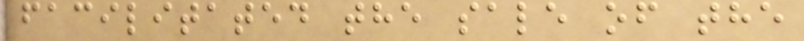facilitated the sale of the
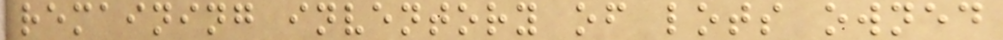remaining inventory of lots owned
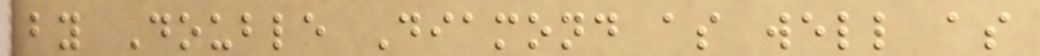by Double Diamond as well as
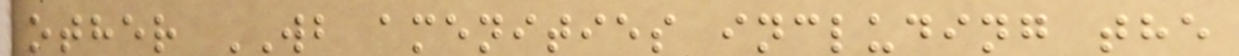other WB amenities including the
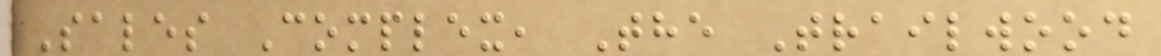Sales Complex, The Trailwood
